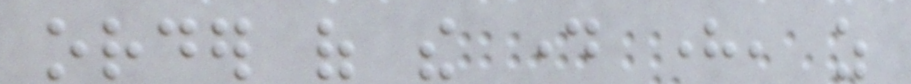order of the day here, as
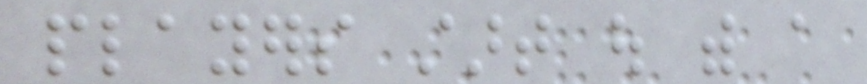players start out with a
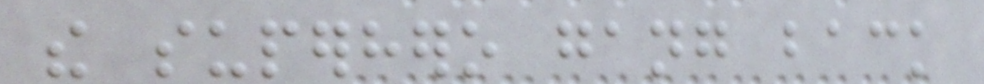the superhero gang back
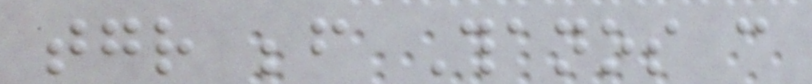together before Thanos can
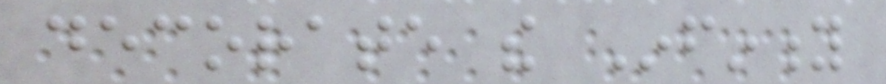decorate the Infinity
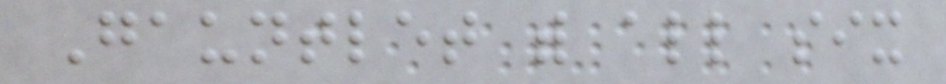Gauntlet with all six
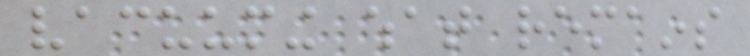vacuuming what remains
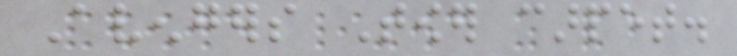Avengers Tower carpet.
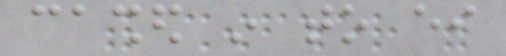cashed in to either
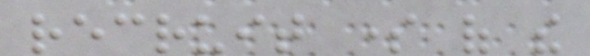recruit some of the
